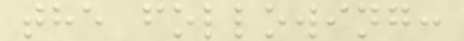the following:
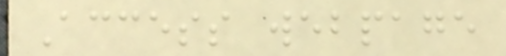Access webpage
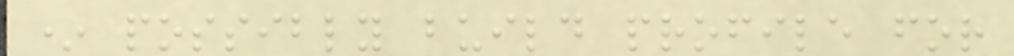* possibly build profile for
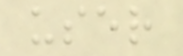user
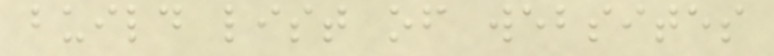build list of websites
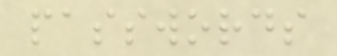passwords
